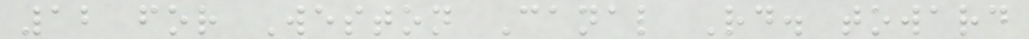12 for Weston Canal Rd. toward
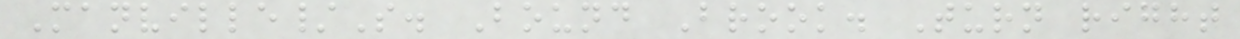Manville/S. Bound Brook. Turn right
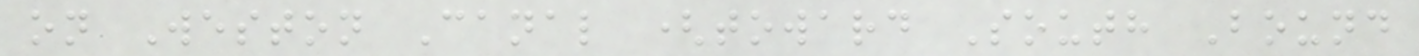on Weston Canal (toward South Bound
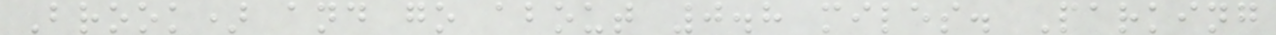Brook) and go about 0.8 miles. Parking
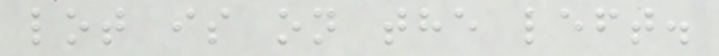lot is on the left.
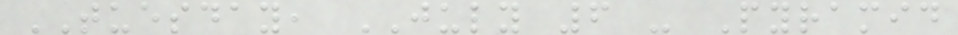TUESDAY, JULY 6 - Pyramid
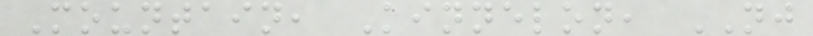Mountain, Kinnelon, NJ
